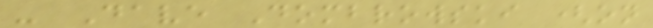- Dave Dombrowski (on
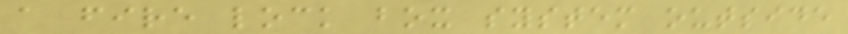a fire lock box system outside
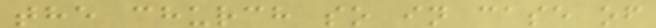the church so in case of
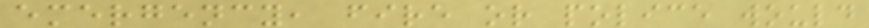emergency, fire or police would
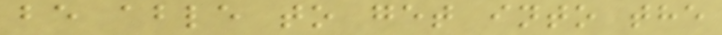be able to get into the
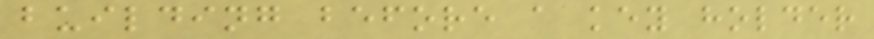building before a key holder
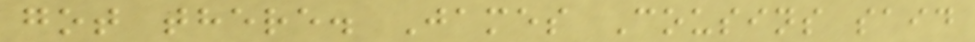got there. James Cousins said
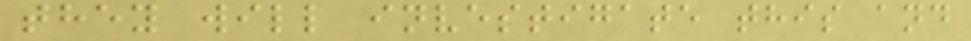they will investigate this and
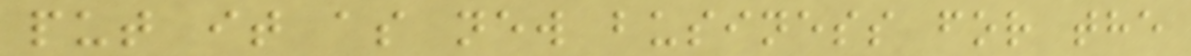put it as new business for the
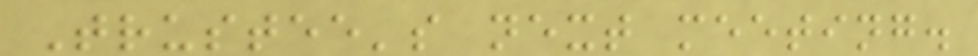Trustee's next meeting.
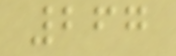267
